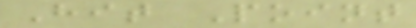Hit Point
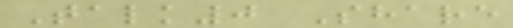Talk0 Share
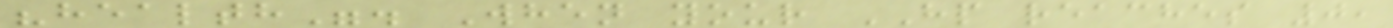"health". When your HP reaches 0,
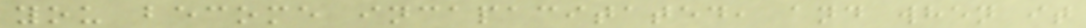you become incapacitated, and when it
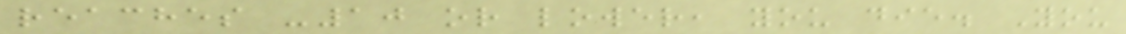reaches -10 or lower, you die. You
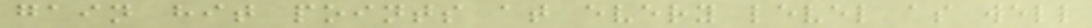gain hit points at every level as well
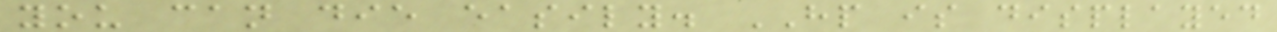you can die easily. HP is displayed
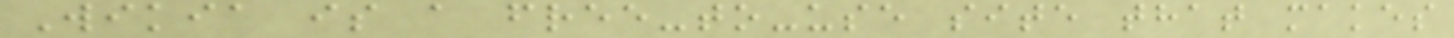Wikia is a free-to-use site that makes
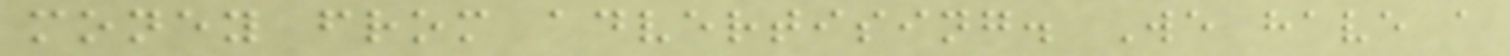money from advertising. We have a
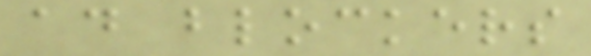ad blockers
